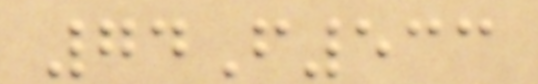74F533
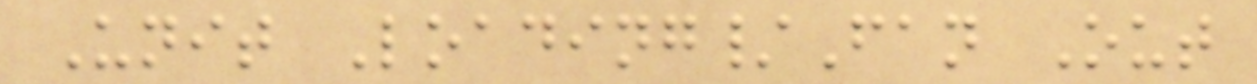Unit Loading/Fan Out
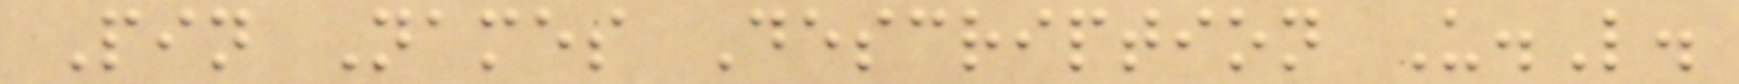Pin Names Description U.L.
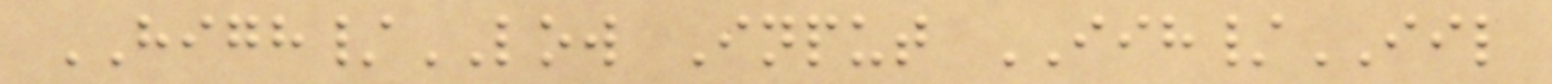HIGH/LOW Input IIH/IIL
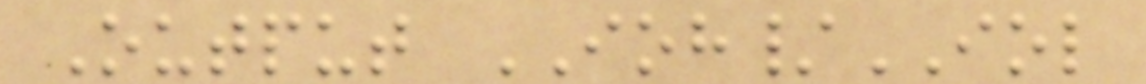Output IOH/IOL
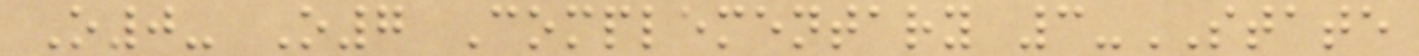O0- O7 Complementary 3-STATE
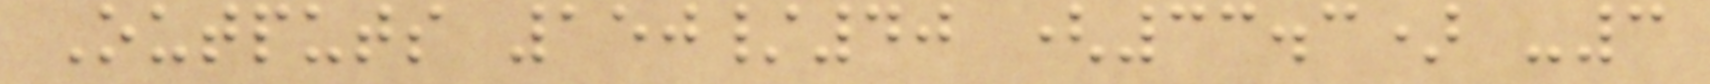Outputs 150/40 (33.3) -3
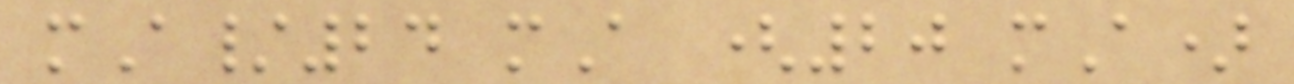mA/24 mA (20 mA)
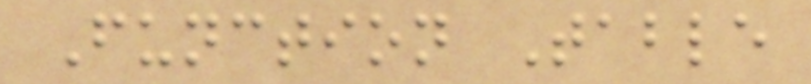Function Table
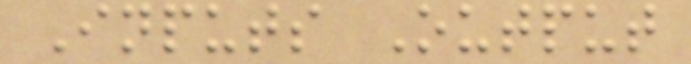Inputs Output
